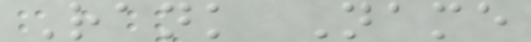Rank Name
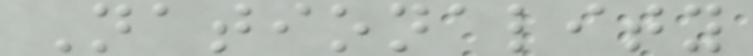Nationality
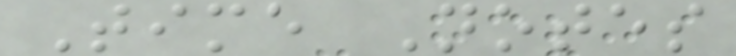Time Notes
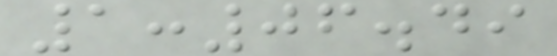1:06.49
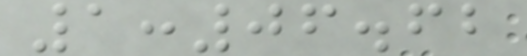1:06.62
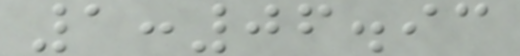1:06.93
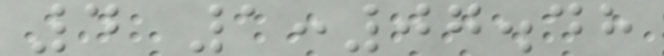4 1:07.48
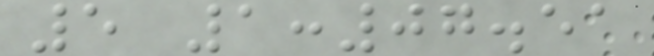5 1:07.51
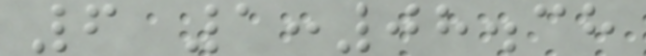6 1:08.38
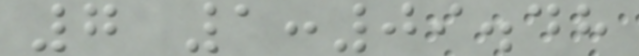7 1:09.48
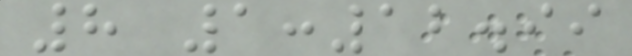8 1:12.99
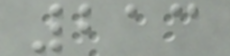213
